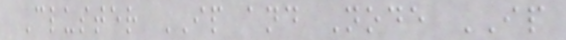Cluster IP and Node IP
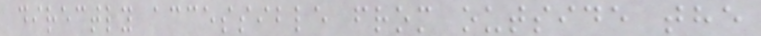directly accessible from outside the
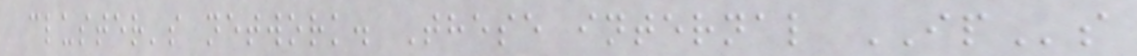cluster's network. These internal IPs
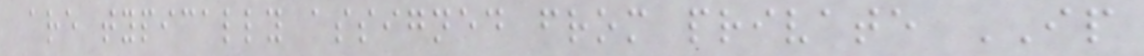are typically assigned from private IP
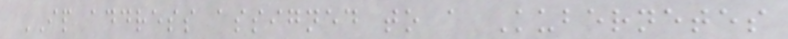IP address assigned to a Kubernetes
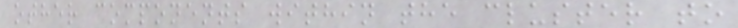other components within the cluster to
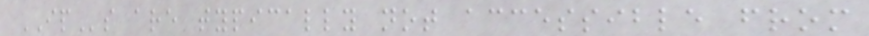IPs are typically not accessible from
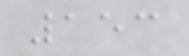153
